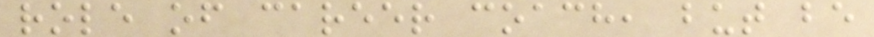role of career coach, but be
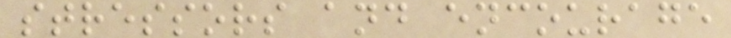stressors and encourage
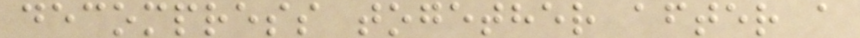decompress together after a
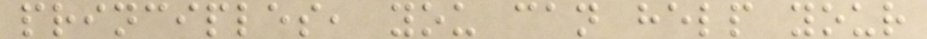principles, you can help your
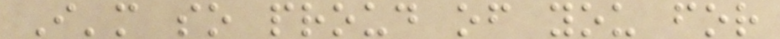I'm so proud of you for
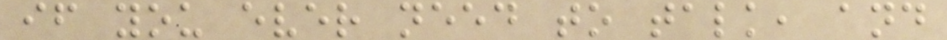if you ever need to talk, and
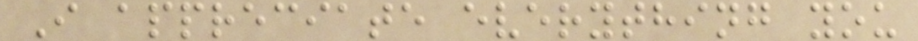I appreciate everything you
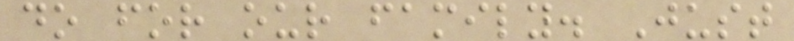do for our family. Just
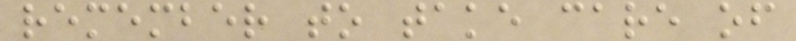remember to take care of
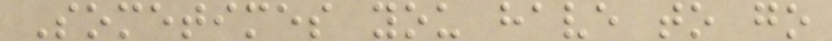Sometimes you have to go
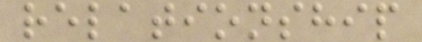relationship
